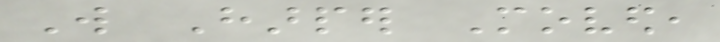Will Harper Moved,
